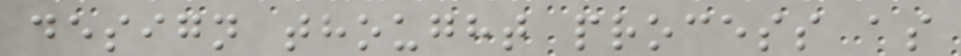design thought process as
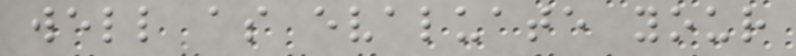well as evaluate your
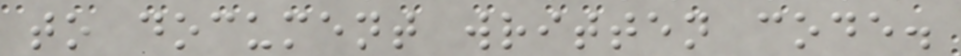to document written code.
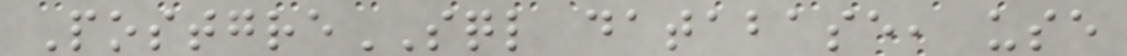PostgreSQL database, use
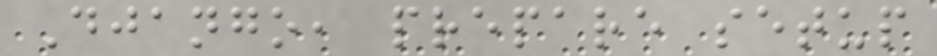Django, prepare setup
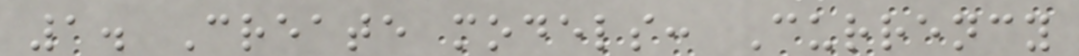1. Create models: Currency
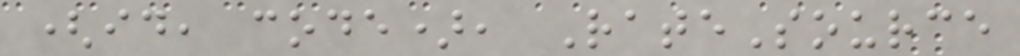(id, code), RateSource
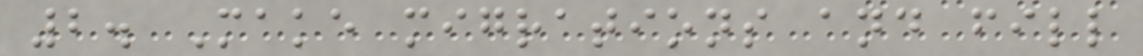2. Make migrations and fill
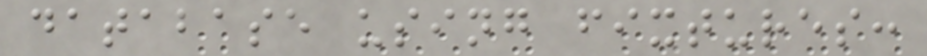database using fixtures:
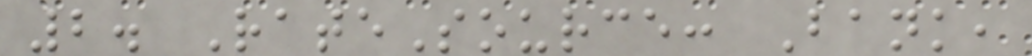2. RateSource: Bank,
